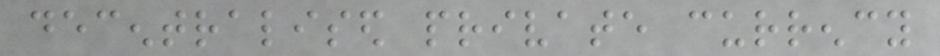decentralised private currency
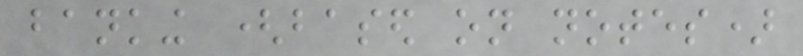banking (based on notes)
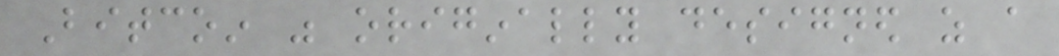Bitcoin was originally designed as a
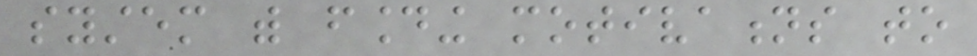system with founding motivations to
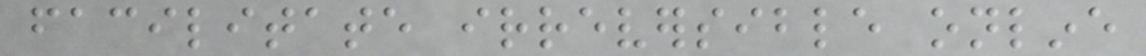facilitate irreversible online
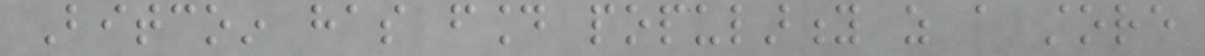Bitcoin has found popularity as a store
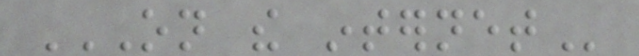ON THE INTERNET
